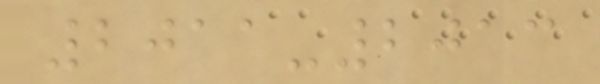2011-2013
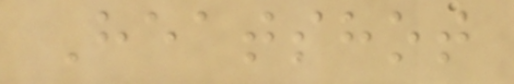Heatshot
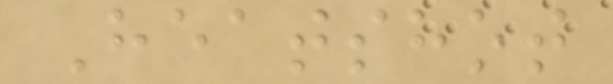Heatshot
